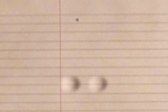-
